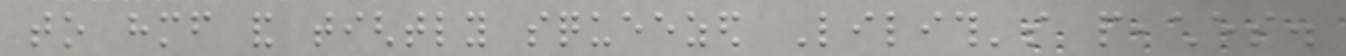to himself and tightly squeezed Lilith's peaches.
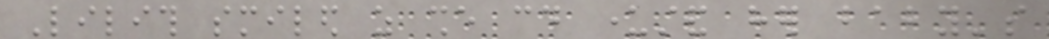Lilith smiled as she could understand her baby's
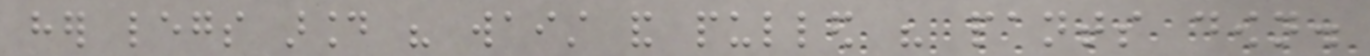her legs around his waist and pulled his pants down.
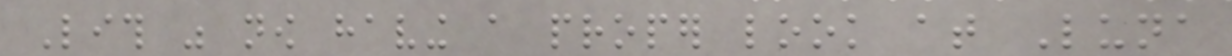Lith was now having a proper look at Luna
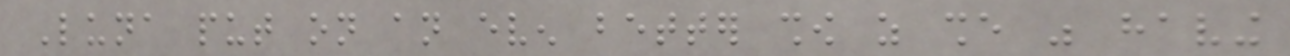Luna put on an even better show as she was having
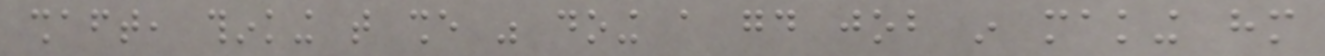shaft, thinking that she was doing a good job in making him
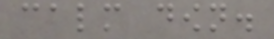calm down.
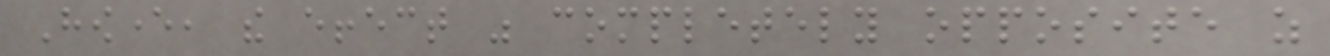However, the effect was completely opposite as
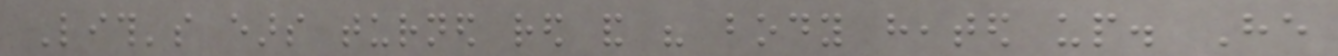Lith's ears turned red and his body heated up. He
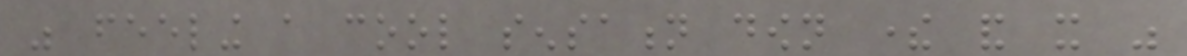was feeling a cool sensation down there and it was
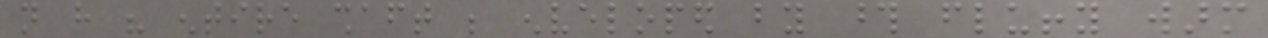not have his entire shaft be enveloped by those fluffy warm
